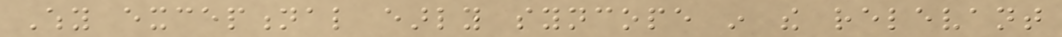Why exceptional early syncope in the relevant
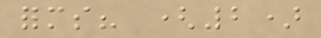forms? (2)
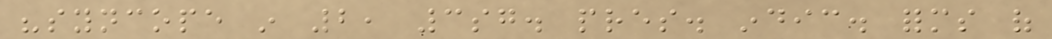"syncope in 2, 3sg. pres. indic. forms of
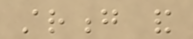strong and
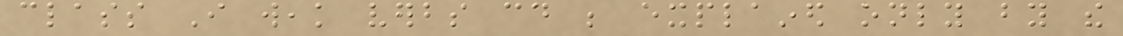class I weak verbs could be explained only by the
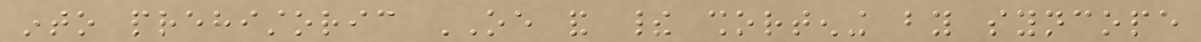into prehistoric OE and their shortening by syncope
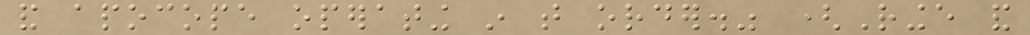and apocope operating in that order." (Ringe and
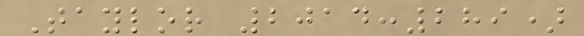Taylor 2014:289)
